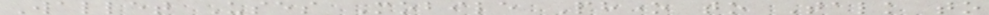Wallet Uses Mobile Phone to Talk to
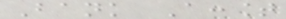Bank Account
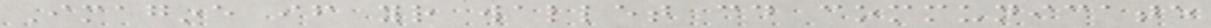Imagine if your wallet could communicate
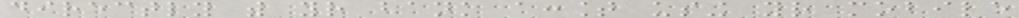directly with your bank account using your mobile
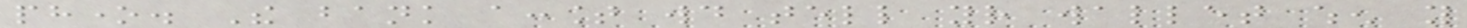phone. The bank account would tell your wallet when you
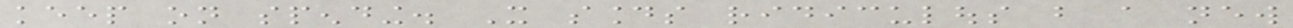keep on spending. It sounds ridiculous but a new
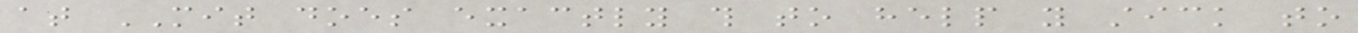at MIT does exactly this to help you stick to
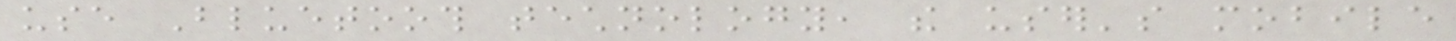use Bluetooth technology, the user's mobile
